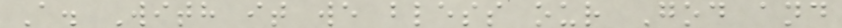A. With it we bless our God and
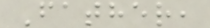Father,
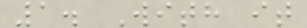1. With it
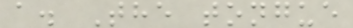a. The tongue
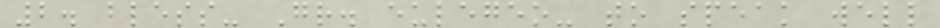2. bless- Gr. eulegeo- to speak well
